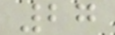27
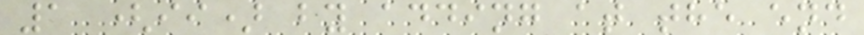1 (ii) by adding at the end
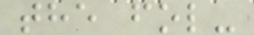the fol-
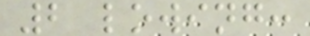2 lowing:
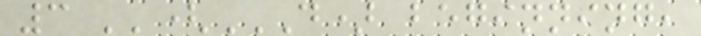3 ''(D) BEGINNING,
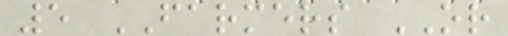5 FARMERS OR
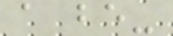a be-
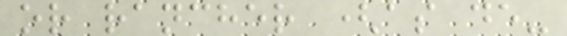or rancher (as de-
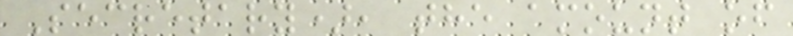Secretary), the amount of
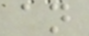an
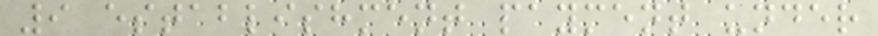9 establishment payment under
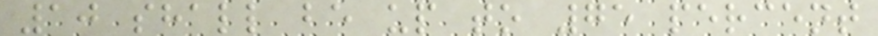10 shall be up to 75 percent
